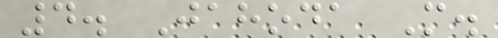4. Jahoda M.
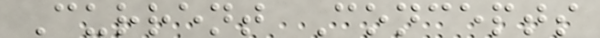Current Concepts
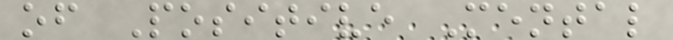of Positive Mental
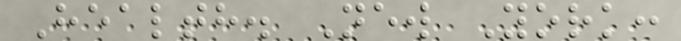Health. New York:
